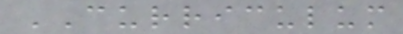CURRICULUM
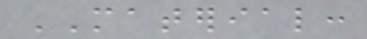MATERIAL:
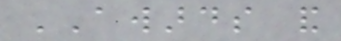AWARDS and
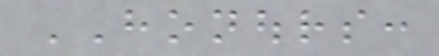HONOURS:
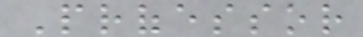Professor
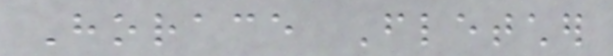Horace Fletcher
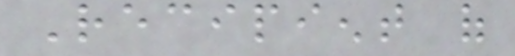Recipient of
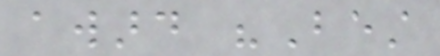award "Best
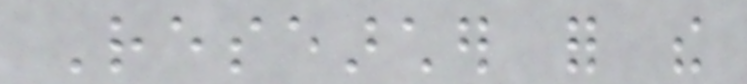Researcher for the
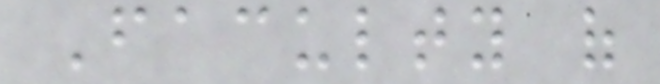Faculty of
